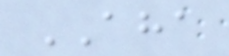AHA
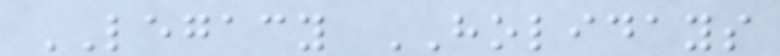LEGACY HOLIDAYS
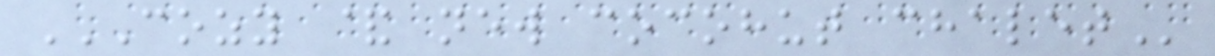COZY & NEW COCOHUT CHALET
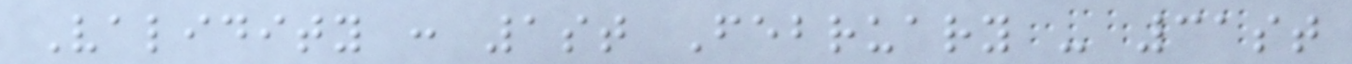Validity : 1st February - 31st
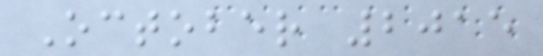October 2015
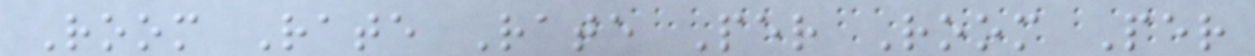Room Rate Rate Per Room Per
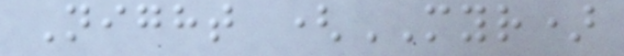Night (MYR)
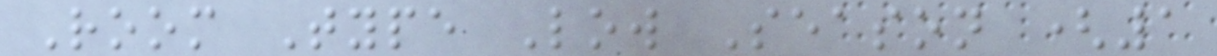Room Type Low Season (1
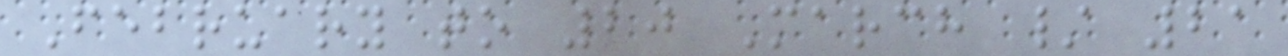February to 20 March / 21
